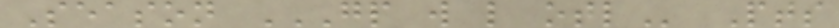Season GP W L OTL Pts
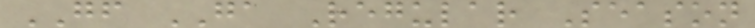GF GA Regular Season
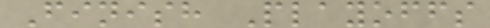Finish Playoffs
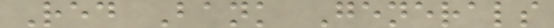Red Bank Generals
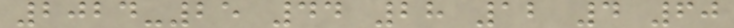2024-25 44 28 12 4 60
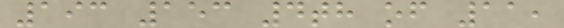193 153 4th of 11,
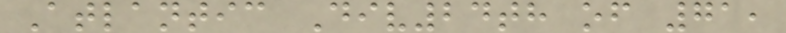Atlantic Div24th of 71,
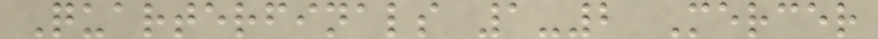Quarterfinals 1-2 Mercer
